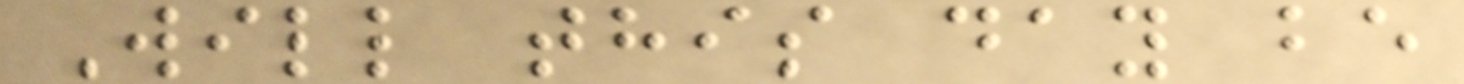Will this day be
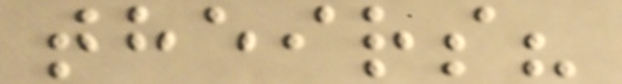theirs?
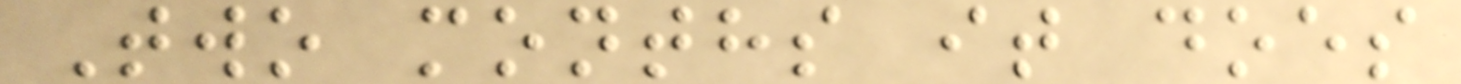Two months it does
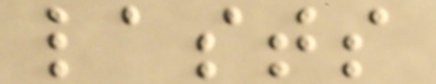lasts
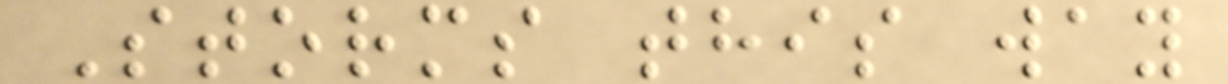Storms this way
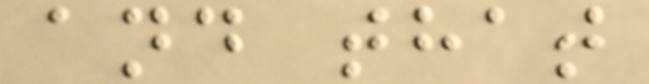and that
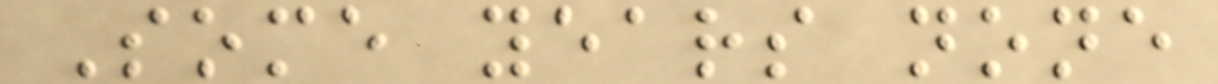Some years none
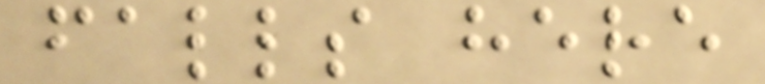falls here
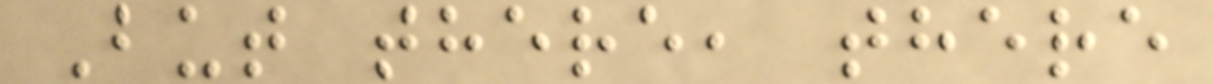But there, there
